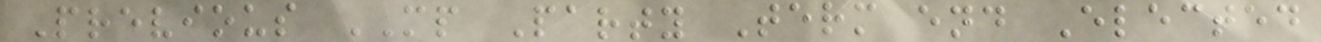Previous MP Party Term end Elected
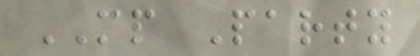MP Party
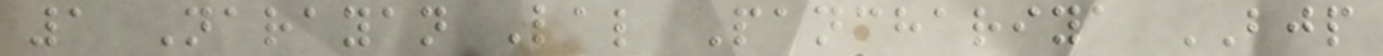1 Narayan Lal Panchariya BJP
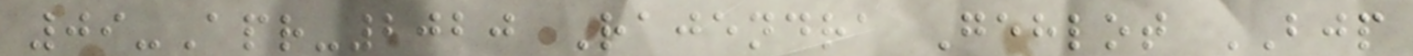09-Apr-2020 Rajendra Gehlot BJP
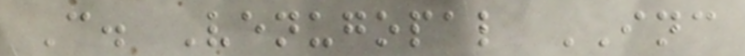C. Venugopal INC
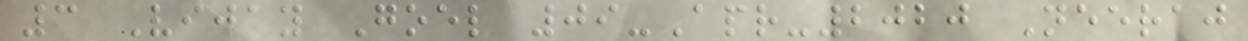3 Vijay Goel 09-Apr-2020 Neeraj
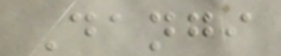Dangi
